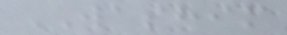WASHIM
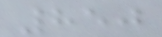850
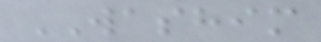WASHIM
